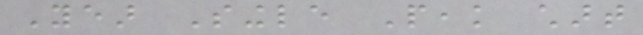Year Single Peak chart
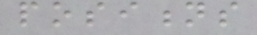positions
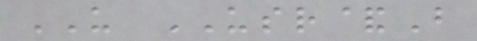US USR&B
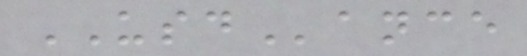USDance
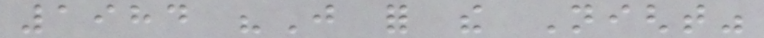1984 "Just for the Night"
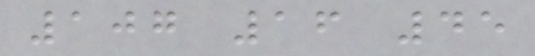107 16 45
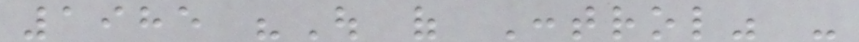1985 "Out of Control" -
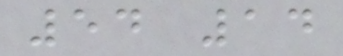54 14
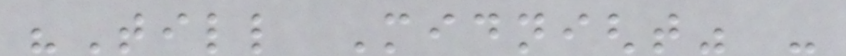"Till Midnight" -
